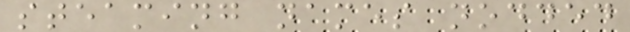steaming names nodded
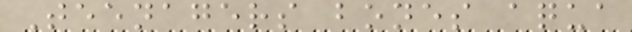Teenagers bones aqua
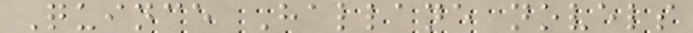Quince Hallane novels
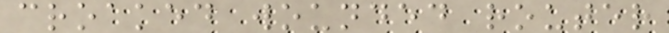croaked wounded router
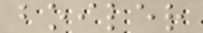boiler
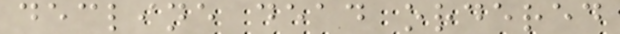decline dead ordered
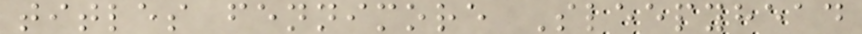titles fennimore Sleepyhead
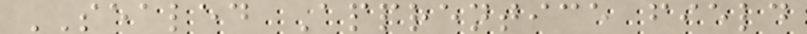SEALED Apprentice field
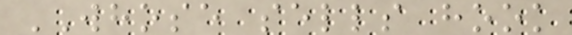WHOSE sells hook
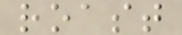roast
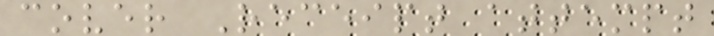cover Receipt attempt
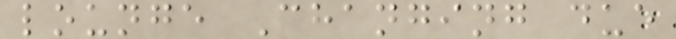lounge Changing due
